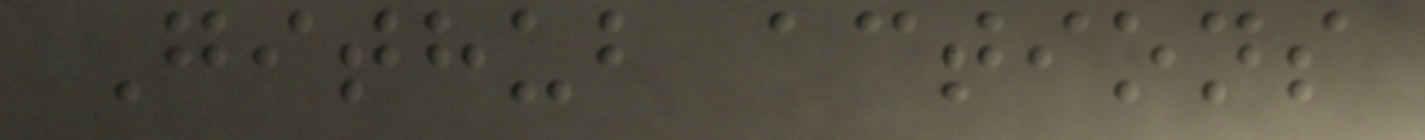Github actions
